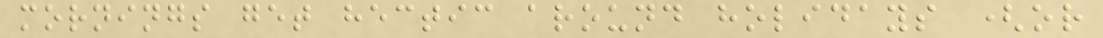mornings get hectic around holidays (or
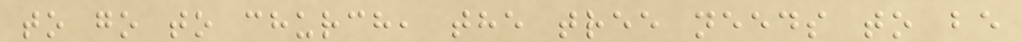to go to church, the tree needs to be
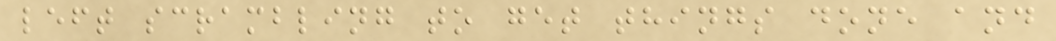left scrambling to get things done and
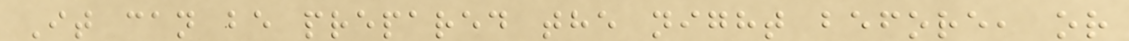It can be prepared the night before, or
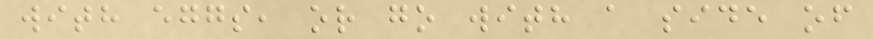with eggs, or go with a side of
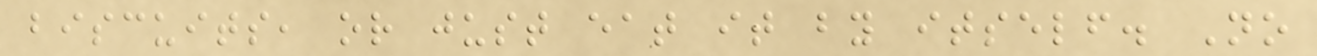biscuits, or just eat it by itself. No
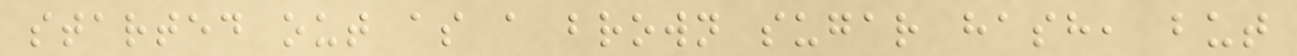started out as a brown sugar hash, but
